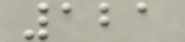121
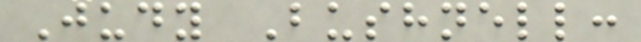Judy Bushnell:
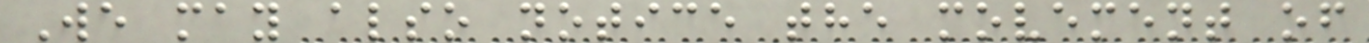We may also notice the movement of
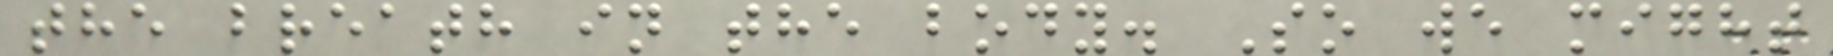the breath in the body. So we might
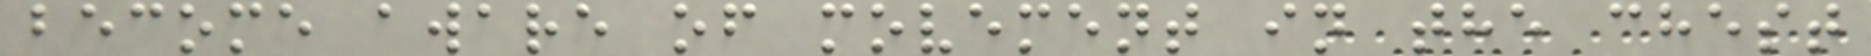become aware of movement in the chest
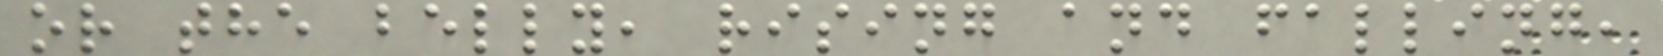or the belly, rising and falling,
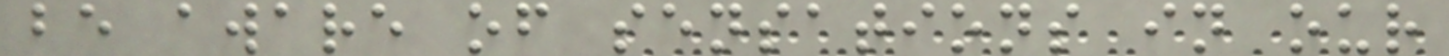be aware of sensations in our
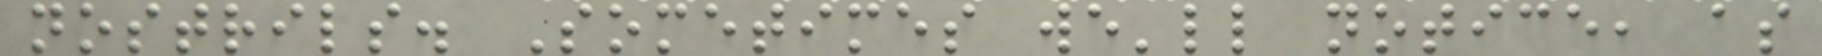nostrils. Sometimes we'll notice, as
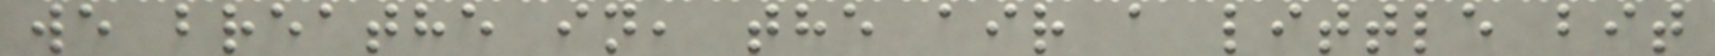we breathe in, the air a little bit
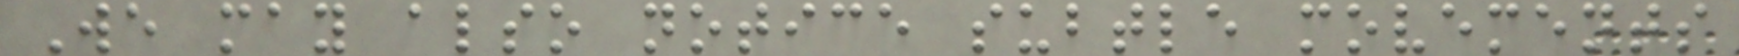We may also notice subtle movements
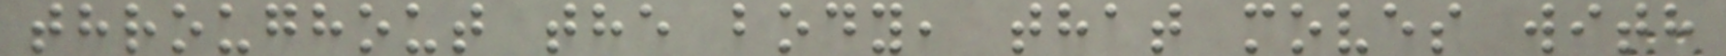throughout the body, that moves with
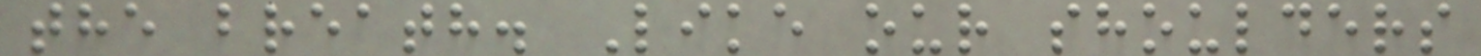the breath. Like our shoulders
